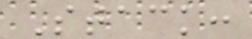Stack:
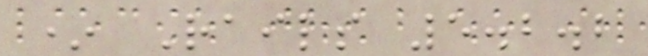* Rails 5.2.2
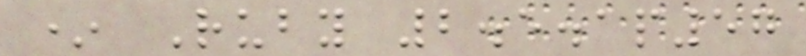* Ruby 2.5.1p57
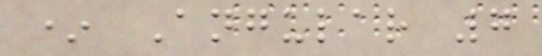* Angular 7
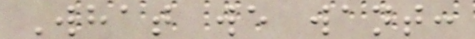What we want:
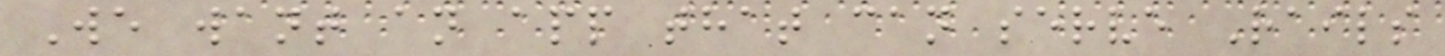We want an app that can serve Rails
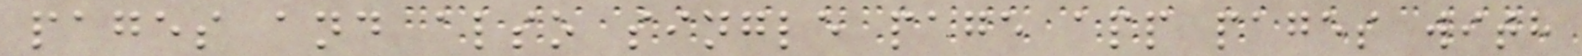pages and also single page app pages with
